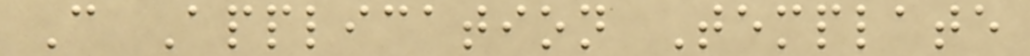C Application Template
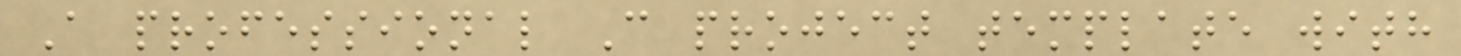A professional C project template with
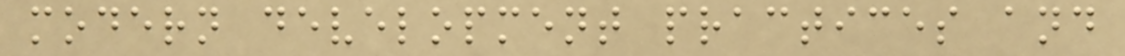modern development practices and
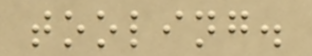tooling.
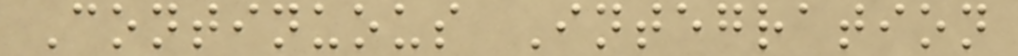Continuous Integration
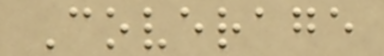Coverage
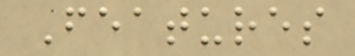Features
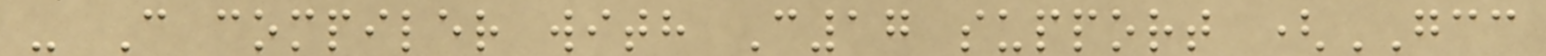- C compiler with C17 support (GCC
